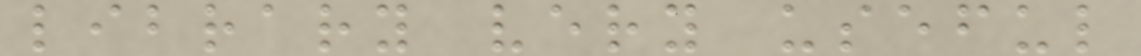library very useful
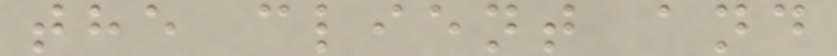the client and
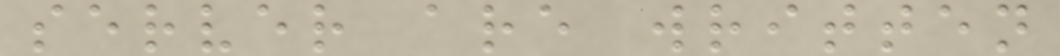server are written
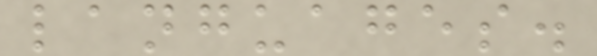languages.
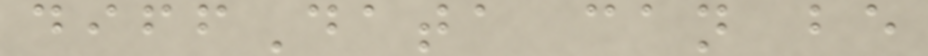diffData can be
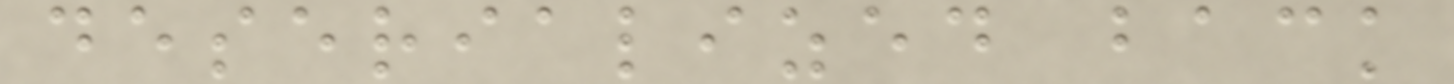deserialized back
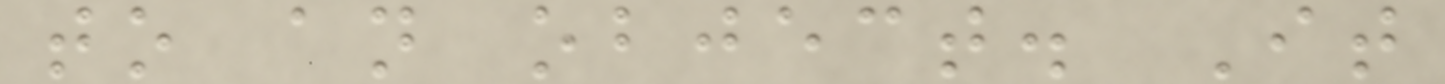to an object. It
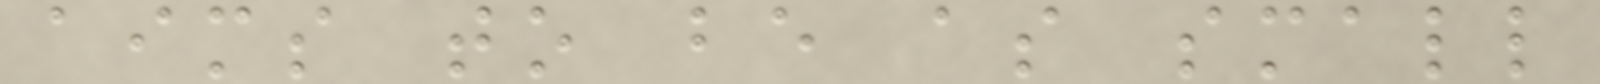aims to be as small
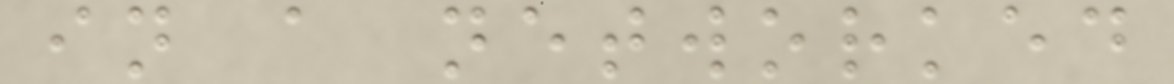in a networked
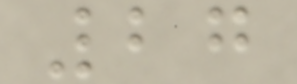27
